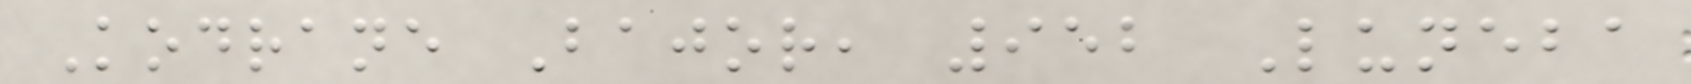Kodrane Bajor, 952 Luneba
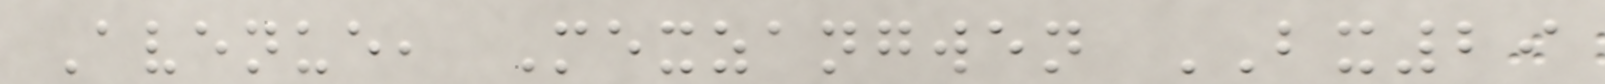Avenue, Mexzangwen BX29
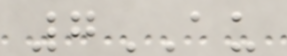7AU
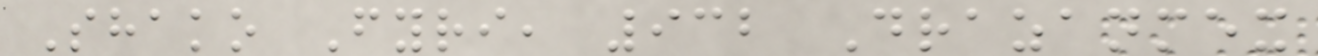Shako Fyri, 932 Drazanmex
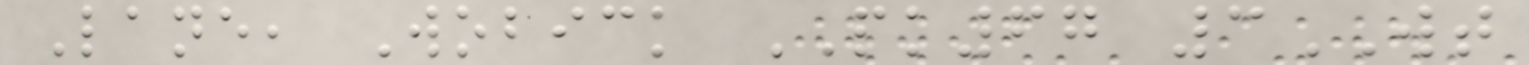Lane, Wobick PK67 3WT
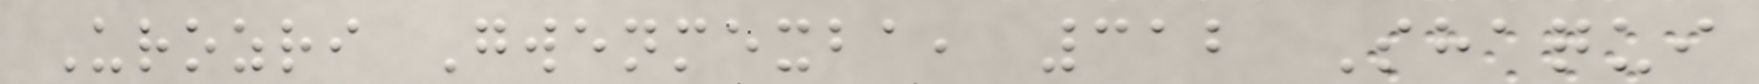Urozri Gwenmexba, 312 Shaqui
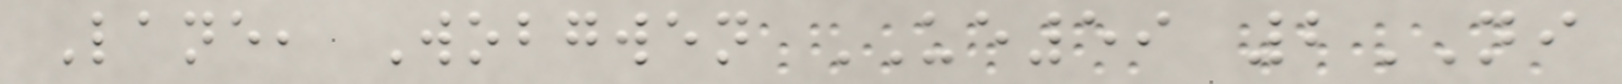Lane, Wobgwen UE59 2NI
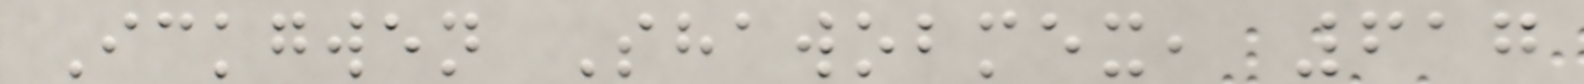Ickgwen Shawobmex, 617
